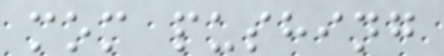mom pushing
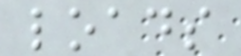loads
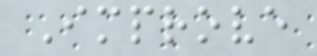Improve
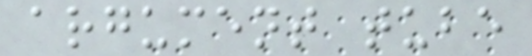argument tube
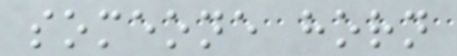someone horn
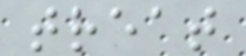treat
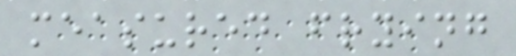measured frying
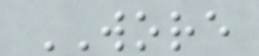WORE
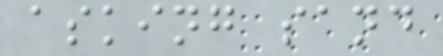asking sand
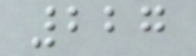227
